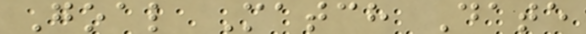Goal Match Date
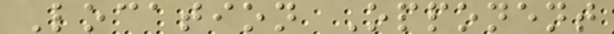Location Opponent
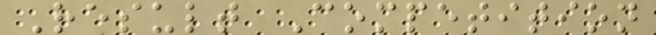Result Competition
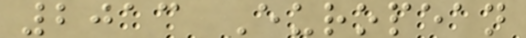2013 European
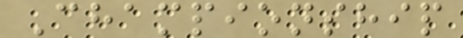Championship
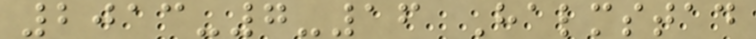2013-7-16 Halmstad
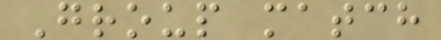Group match
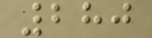280
